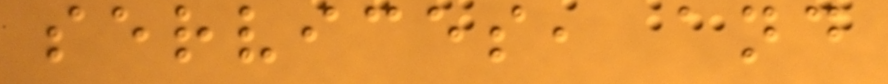services, and
